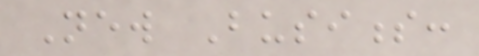New Business:
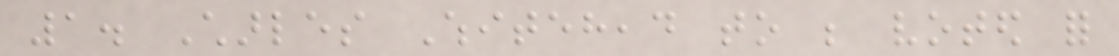1. Charles Whitehead to be voted for
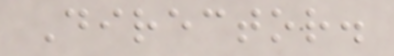Director.
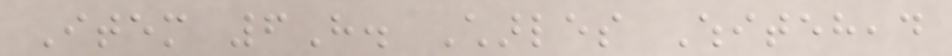Item 6H. Charles Whitehead
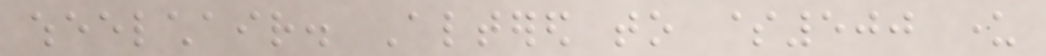wheelchair. Altered to $500 under
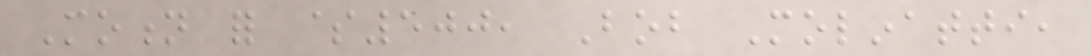Motion for $500, Bob Molinatti,
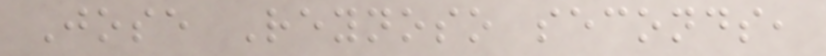Jose Reynoso seconds,
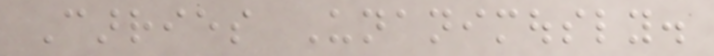Carries Unanimously.
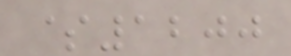$1200
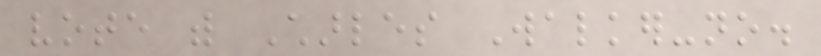vote with Charles Walker-no.
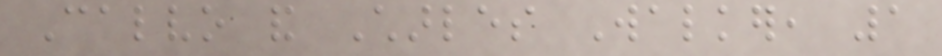Calvo and Charles Walker, 1
